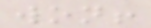won!
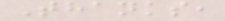Thanks,
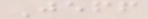Jeff
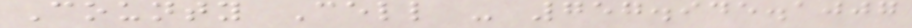County Cell - 757.945.1007
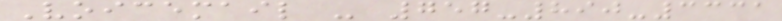Voicemail - 757-890-3331
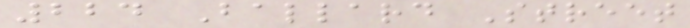224 Ballard Street
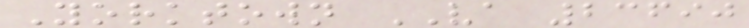Yorktown VA 23690
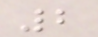2
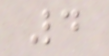4
